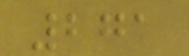271
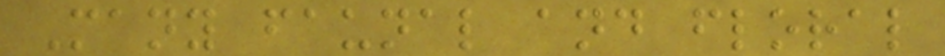Many faunal and floral
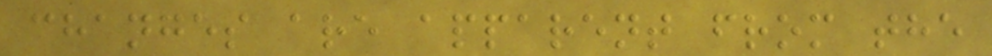changes are apparent from the
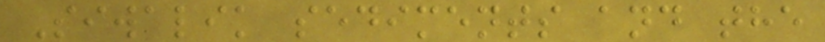Siwalik sediments and the
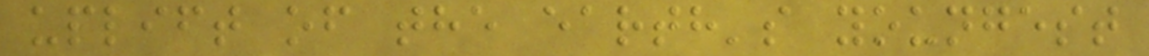uplift of the earth's youngest
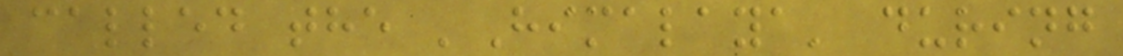called the 'Himalaya' during
